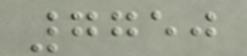7750
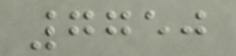7750
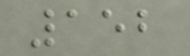152
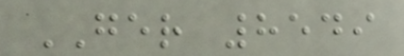GER 8549
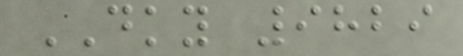DKY 9829
